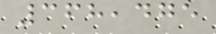368,475
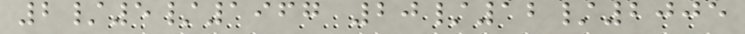2/5/1967 20/12/2005
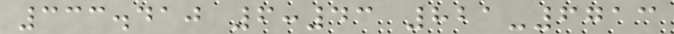333.410 6:43 821-6713
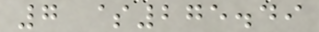7 $275.49
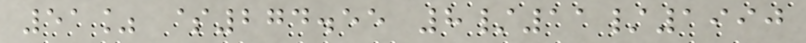51% $274.55 8/11/1990
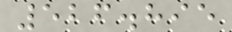526.895
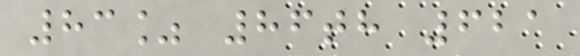83% 86th 621
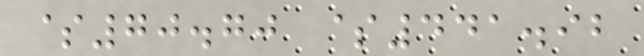$70.70 $441.92
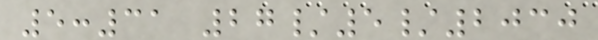5:31 27/5/2030
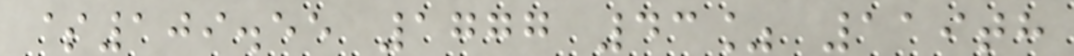$109.55 1777 43% 119th
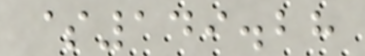$149.28
